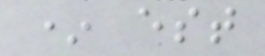* est
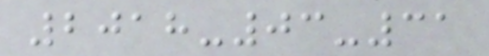2018-03-31
